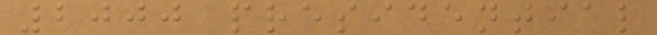2000 presidential
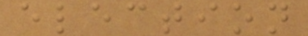election
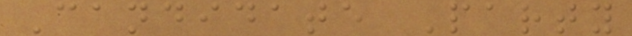Candidate Party
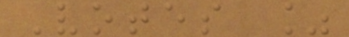Votes %
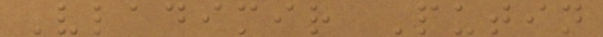Vladimir Putin
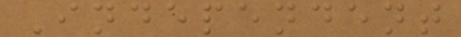Independent
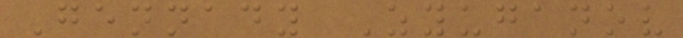Gennady Zyuganov
